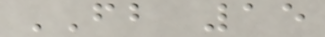FB 15
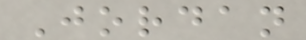Jordan
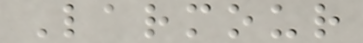Larmour
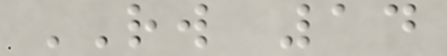RW 14
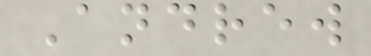Andrew
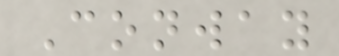Conway
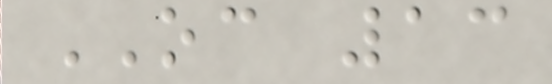OC 13
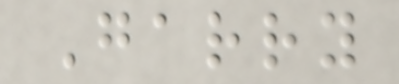Garry
